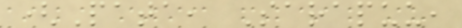(Pata, Sarapuu,
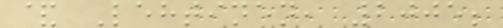& Lehtinen, 2005;
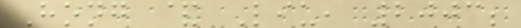Hong & Liu, 2003;
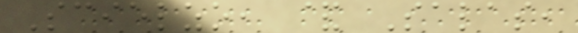Scielzo, & Salas,
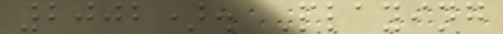2002). Playing
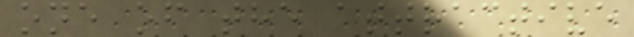one of the attractive
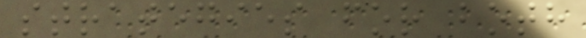strategies for both
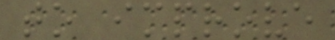to improve
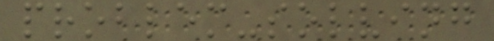problem-solving
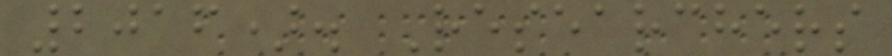2016). Researchers
